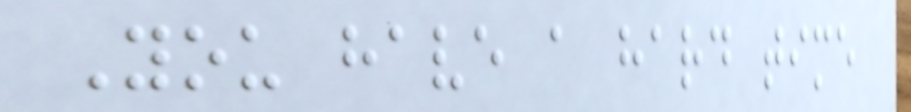You have a hard time
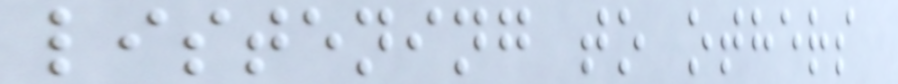listening to others
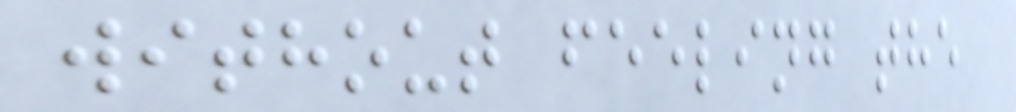without feeling the
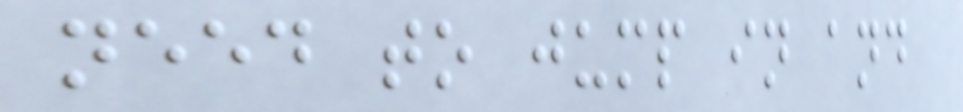need to jump in and
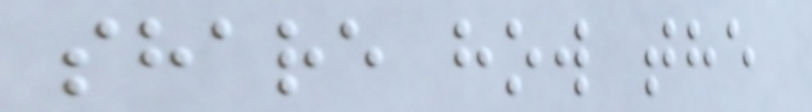share how the
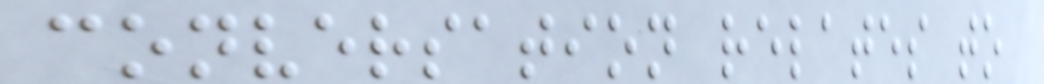conversation relates to
